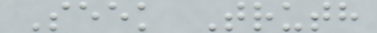Seek Truth
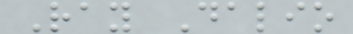Ray Dalio
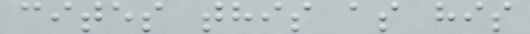cites this as his
